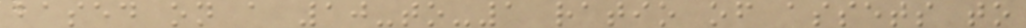based on a 10-to-1 ratio of assets to
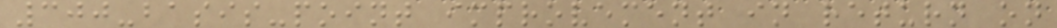300-basis-point improvement in return on
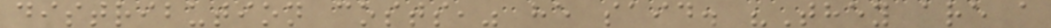distribution costs," he said. "They are a
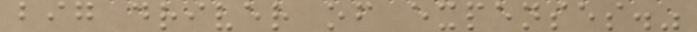big driver of expenses."
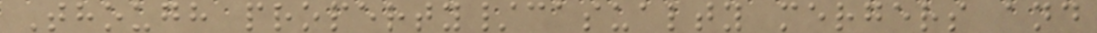Though property/casualty mergers and
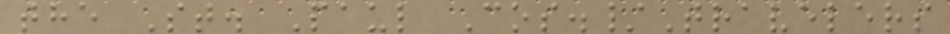the St. Paul Cos./Travelers
